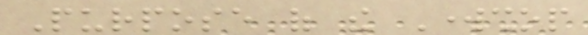Purpose of the Workshop
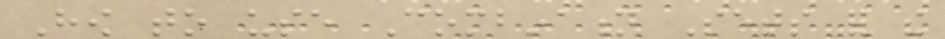How to use Combination Sets for the
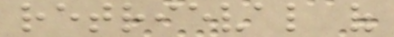retrieval of
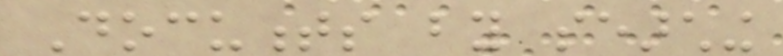Documents by searching
